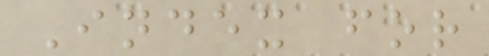Index for
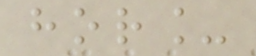hor_
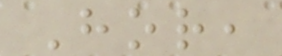Hor,
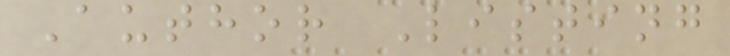Author Listing
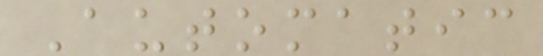Automatic
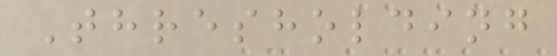Thresholding
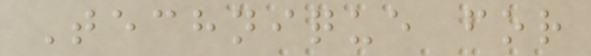Technique for
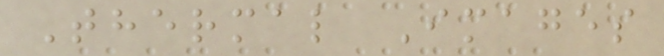Thermal Images
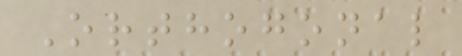Orthogonal
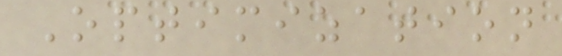Optimization
